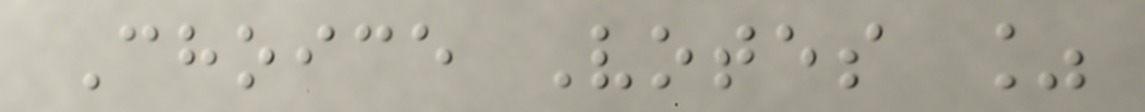Choice Votes %
